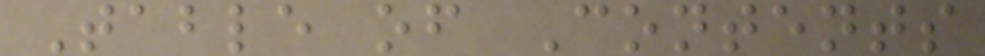Table of Contents
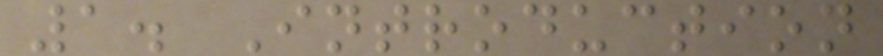1. Introduction
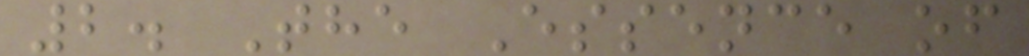2. The Essence of
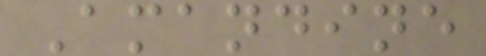Amandine
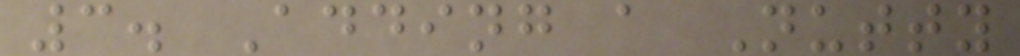3. Adding a Nutty
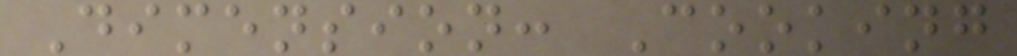Dimension: Cooking
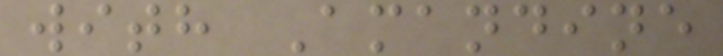with Amandine
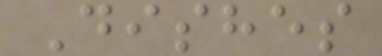Dishes
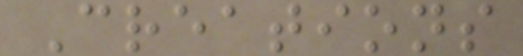Creations
